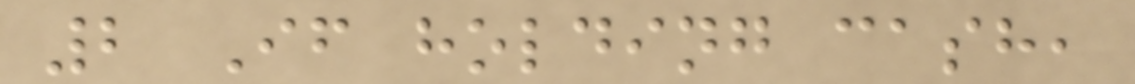2 If holding cash,
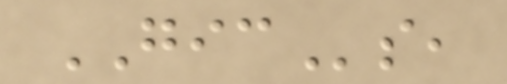GICs,
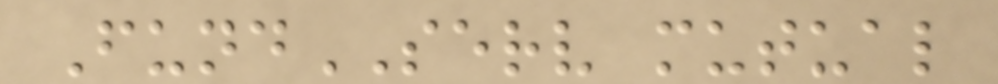FundSERV mutual
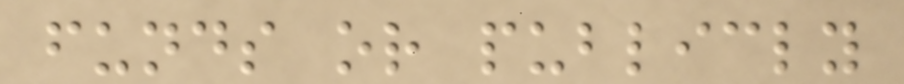funds or publicly
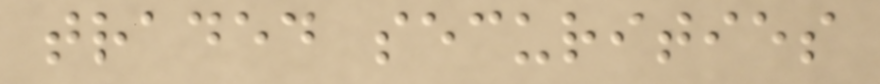traded securities
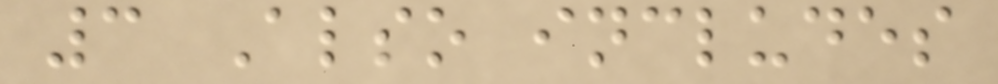3 Also includes
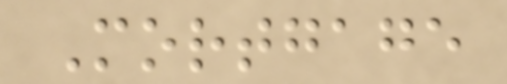Mortgage
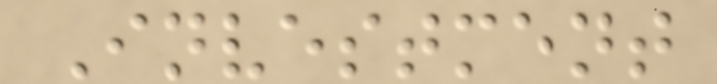Investment
